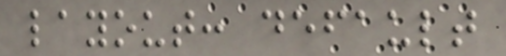layout: default
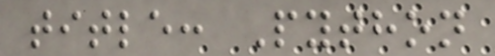title: Python
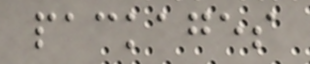packages
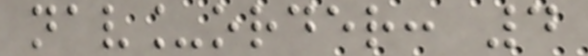nav_order: 4
